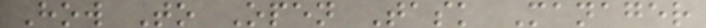How To Open Task Manager
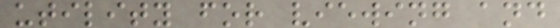utility for viewing and
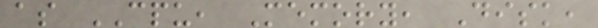as CPU, Memory, Disk,
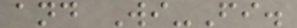and Wi-Fi.
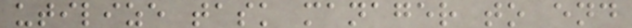utilize task manager to end
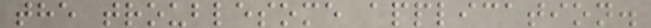the troublesome application.
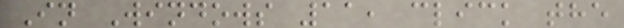In Windows 11, click the
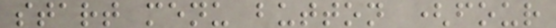start menu button (four
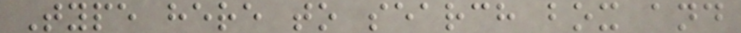Type here to search box and
